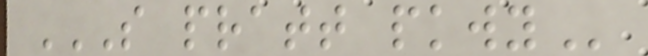S PRATT PKWY
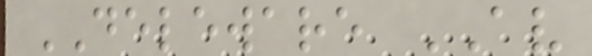DELEWARE AV
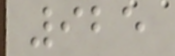925
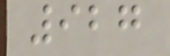927
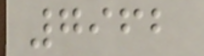7962
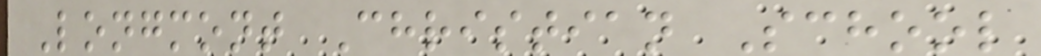Longmont Christian School
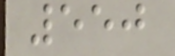550
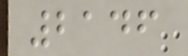2146
